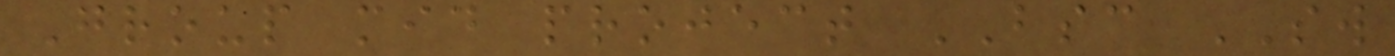Group mid project BSC SW
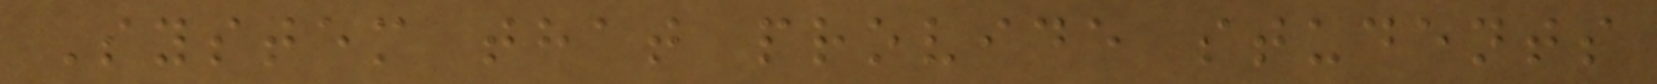System that provide students
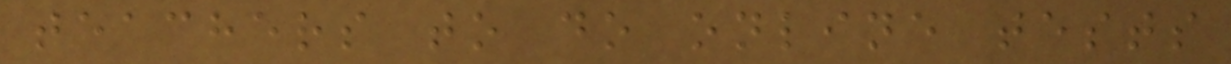teachers to do online tests
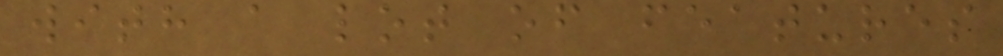with a lot of features
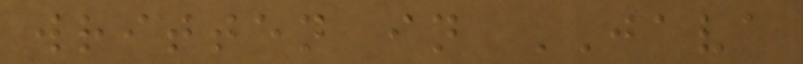written in JAVA
